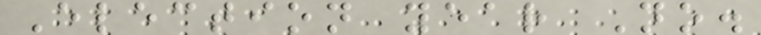Election year No.
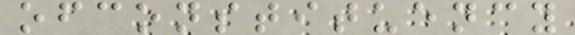ofconstituency
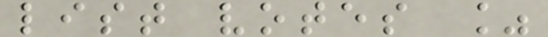list votes %
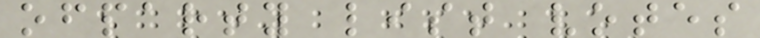ofparty list votes
